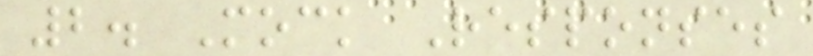2. Mock Responses
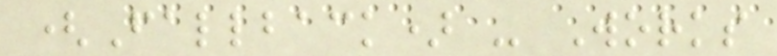(Fallback) - Works
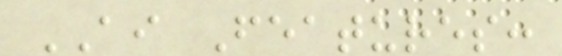AI Features:
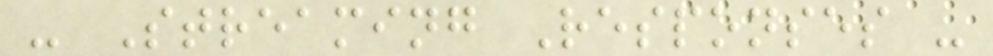- Streaming Responses -
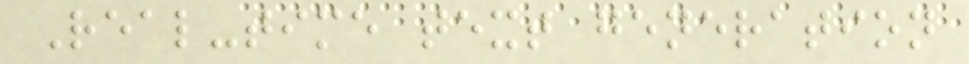Real-time text generation
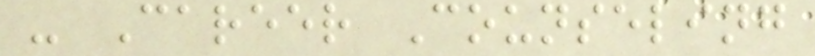- Career Counseling
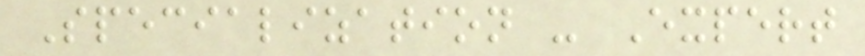Specialization - Expert
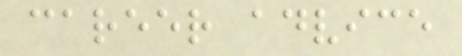career advice
